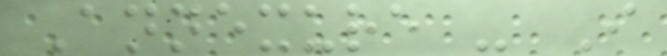Annexure - I
